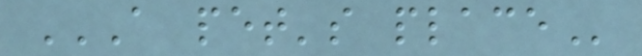A PET'S PLACE
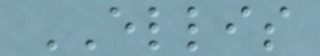ELLIS
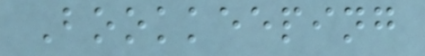Bookkeeping
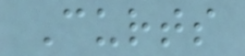Curts
